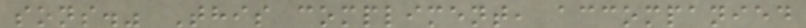sons." This compliment, accompanied
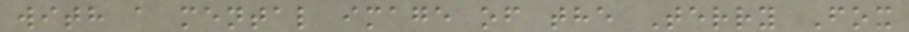with a mental image of the Terry Fox
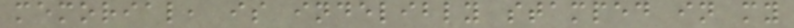memorial, is indelibly stamped in my
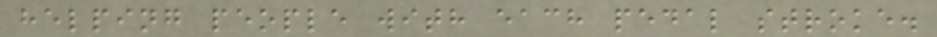helping people with each pedal stroke.
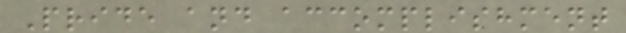Pride and accomplishment
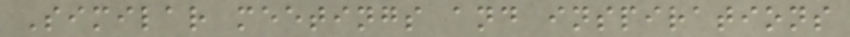Similar meetings and inspirations
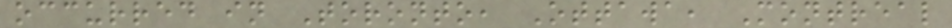occurred in Toronto, Ottawa, Montreal
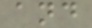and
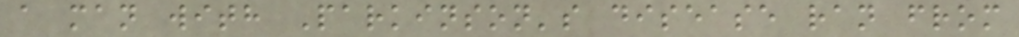a man with Parkinson's disease ran from
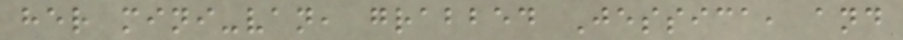her mini-van, grabbed Jessica, and
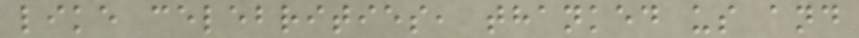like celebrities, thanked us and
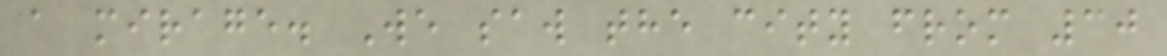a mirage. We saw the city from 30
